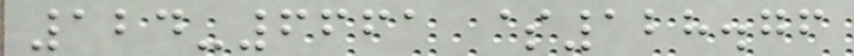124-6661 $128.76
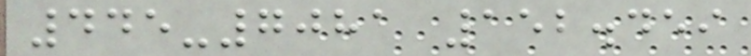445-7081 152.459
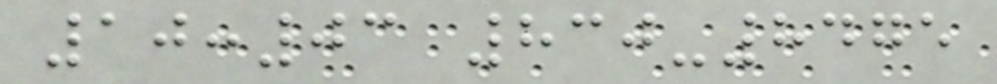10:03 830-8475
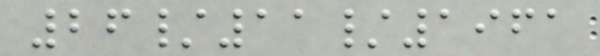26/11/1961
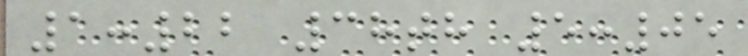1:22 38th 5:05
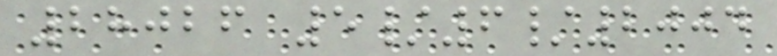28026 5/6/2004
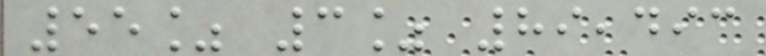55% 3% 89,493
